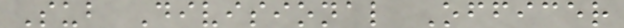Sub Divisional Officer
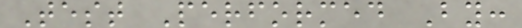Test Performed By:
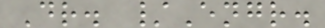Dr. /Engr.
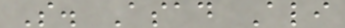S. Asad Ali
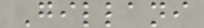Gillani
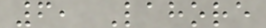6, Lahore
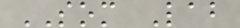SOM Lab
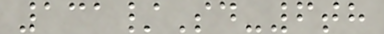131/Sd-6th
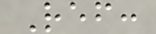Ref:
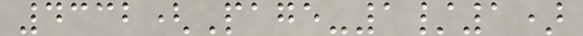4332(Page-1/1)
